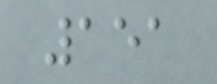151
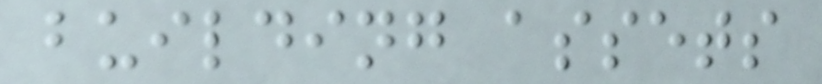building assets
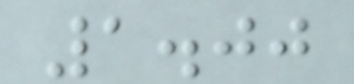1.00
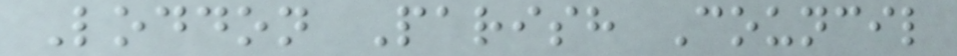Loddon Parish Council
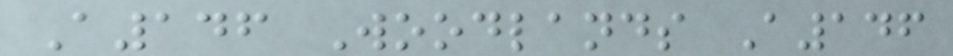A146 Woodlands A146
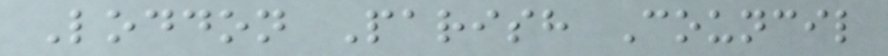Loddon Parish Council
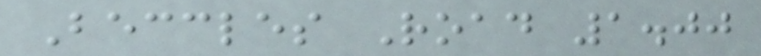Beccles Road 1.00
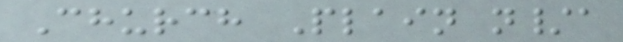Church Plain n/a
